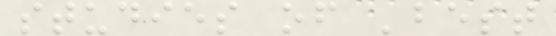studies of 'best
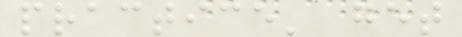practice' get
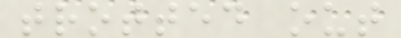trotted out
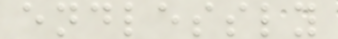endlessly
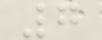7
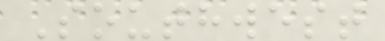Southwest
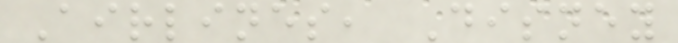Airlines, Disney
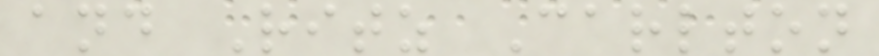and Ritz Carlton
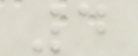4
